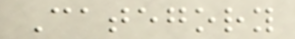Category
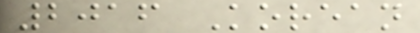2016 Korean
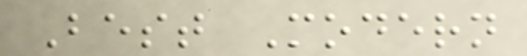Best Modern
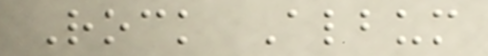Rock Album
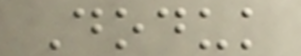Doduk
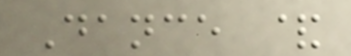Dance &
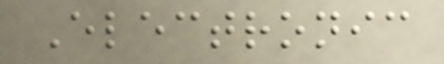Electronic
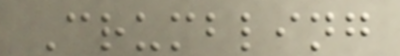Crumbling
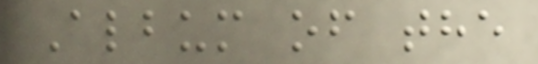Album of the
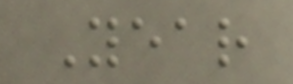Year
